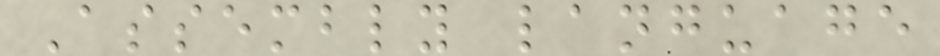Assembly language
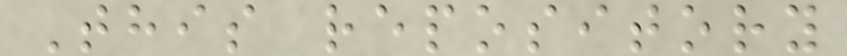This repository
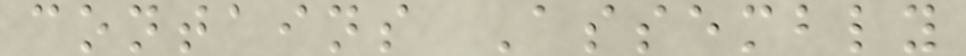contains Assembly
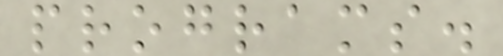programs.
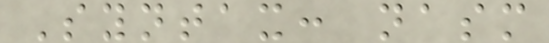Syntax: nasm
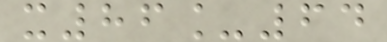x86_64
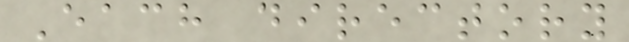Each directory
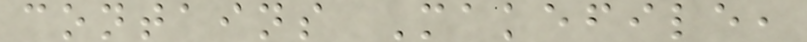contains Makefile,
